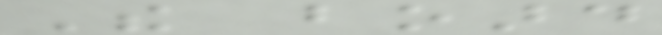The board
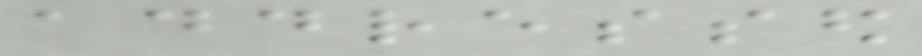addressed
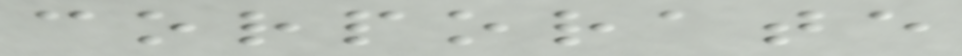corporate
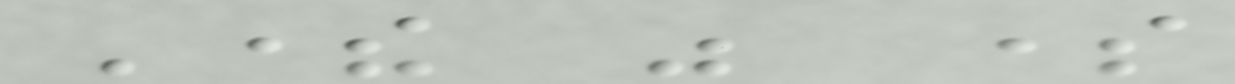There was some
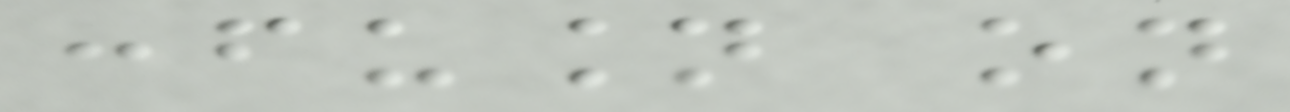confusion on
